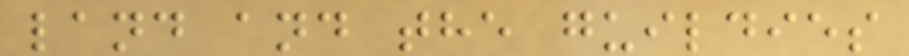land and the guildies
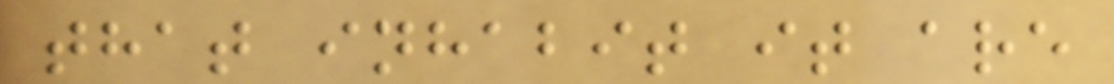that inhabit it are
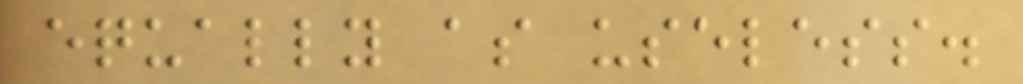equally as useless.
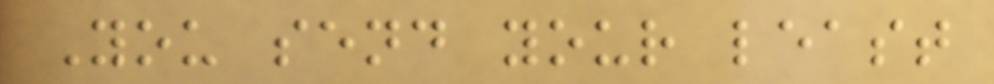You send your least
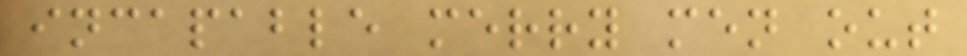incapable merry men out
